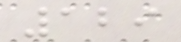129
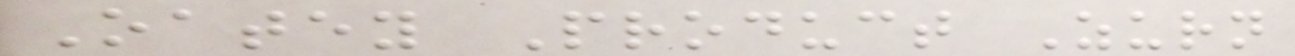Oatey Product Zurn
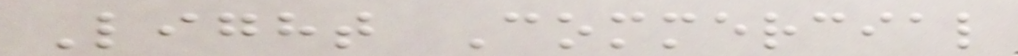Light Commercial
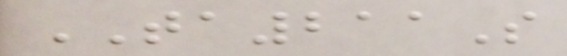TA211S
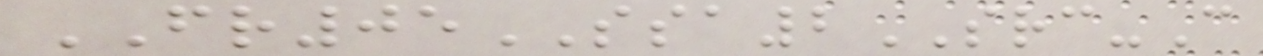FR05SSA2SRC-C
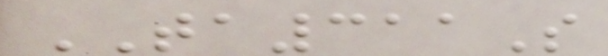TA311S
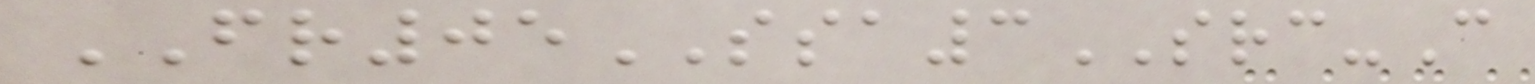FR05SSA3SRC-C
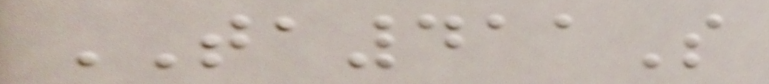TA411S
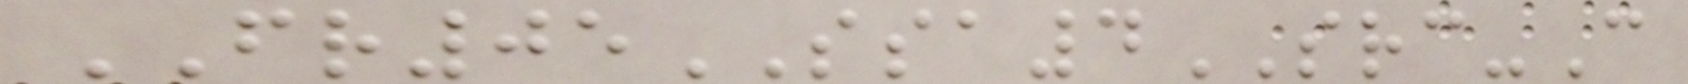FR05SSA4SRC-C
